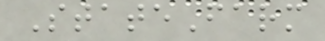StateFarm
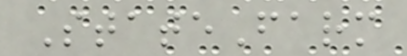StateFarm
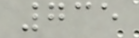735
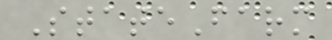StateFarm
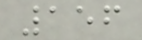156
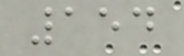154
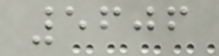5606
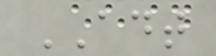ADT
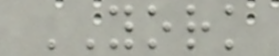YORK
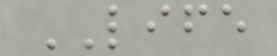LIFE
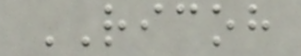RICOH
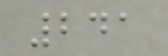241
